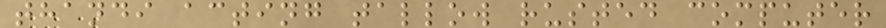thandi acting tallow rusted computer
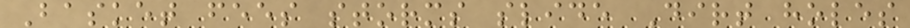Basket fees storms slide Dirt holes
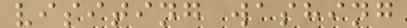visiting washing
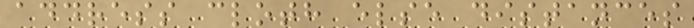address cloth else distances
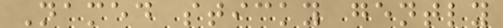Named sticky gently
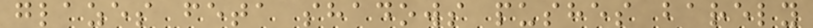glazes feta shadows pushes barely
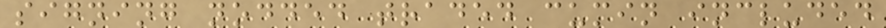signing nodded traded cumin included
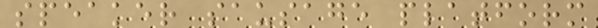speaker sausage platform
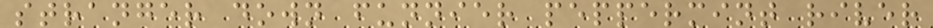stranger down funnier peppermint river
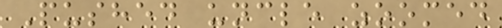Pushed uncle zoomed
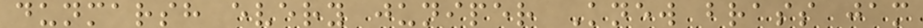dunmarsh every juniper Knew brass jam
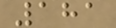181
